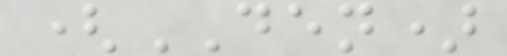(DEN)
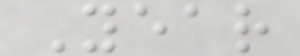Year
